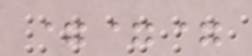===
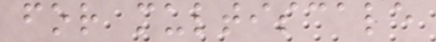for multiscale
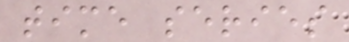time series
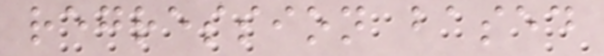regression based
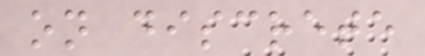on discrete
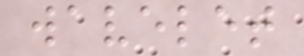wavelet
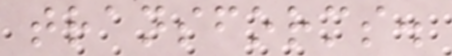transforms.
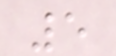5
